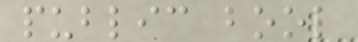public bool
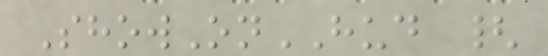ShowOnHUD {
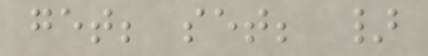get; set; }
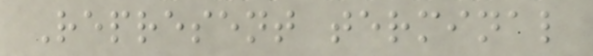Represent terminal
